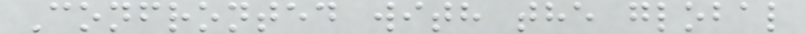Confronted with the global
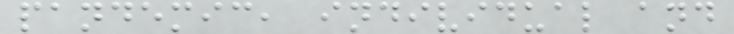pandemic, individual and
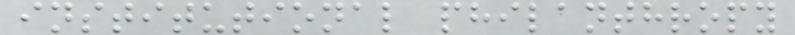institutional philanthropy
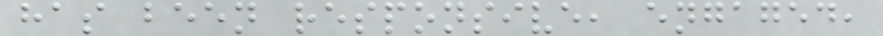has been responsive, engaged,
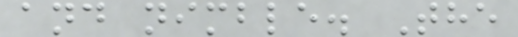and nimble. The
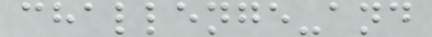challenge-and
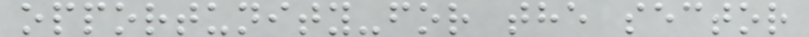opportunity-for the sector
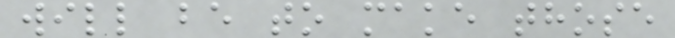will be to make those
